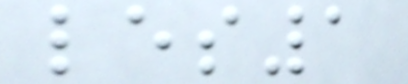les1
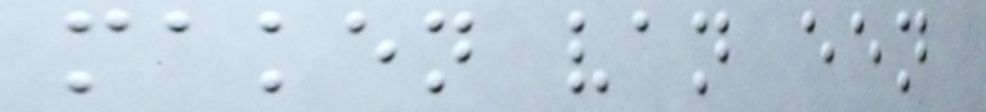maken van een
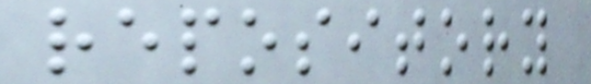repository
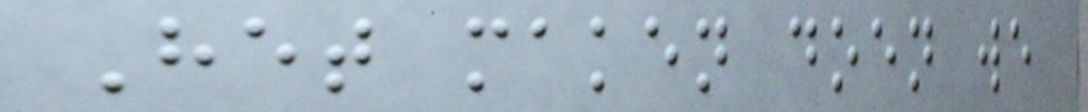Het maken doen we
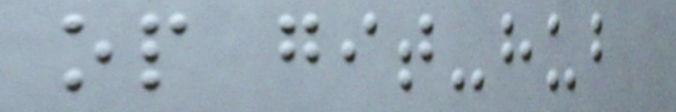op git-hub
